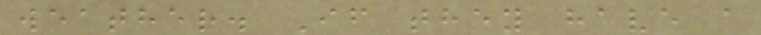weather. If they have a
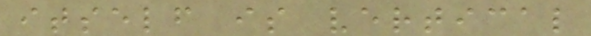itself is vertical
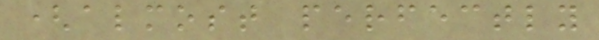(almost perfectly
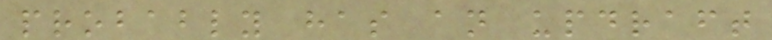probably has an updraft
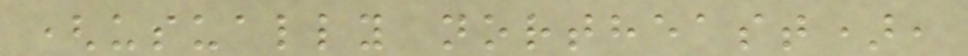(usually northeast),
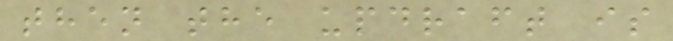then the updraft is
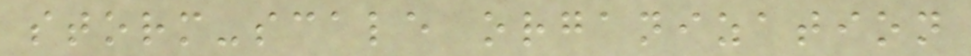storm-scale organization
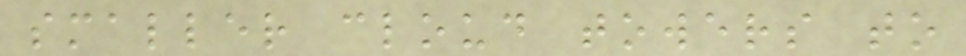smaller cloud towers to
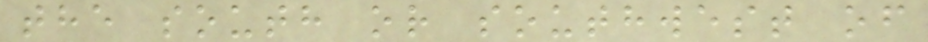the south or southwest of
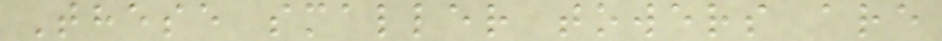These smaller towers are
